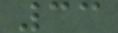33
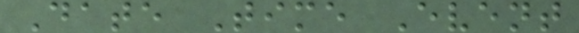Date Time Event
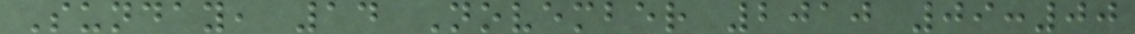Sunday, 14 November 2010 09:00
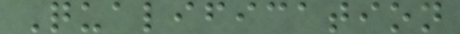Qualification
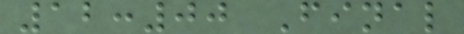12:00 Final
